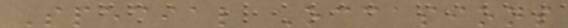Special Occasions
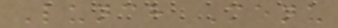Lunch Menu
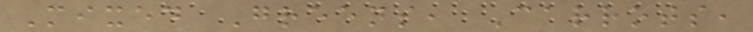Mixed Greens, Carrots,
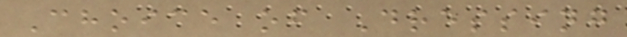Choice of Dressing
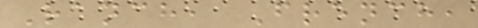Ranch, French,
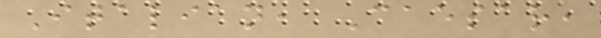Italian, Caesar,
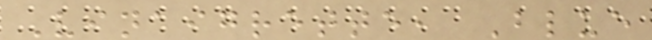Vinaigrette, Blue
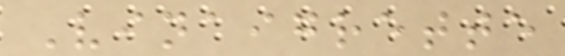Vinaigrette
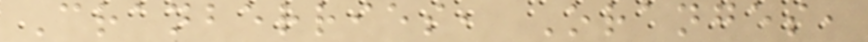Cranberries, Oranges,
